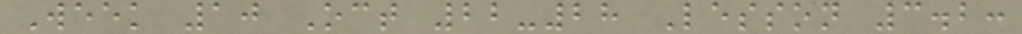Week 10 Oct 22-28 Lesson 3.2:
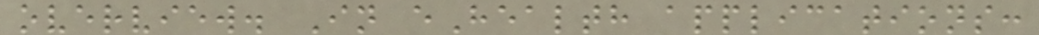overview. In eHealth applications:
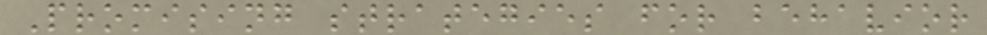Promising strategies for behavior
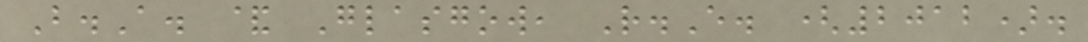B.A. & Glasgow, R.E. (2012).
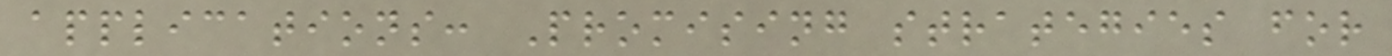applications: Promising strategies for
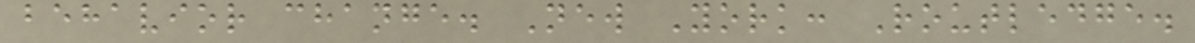behavior change. New York: Routledge.
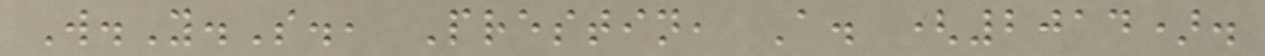W.Y.S., Prestin, A. (2014).
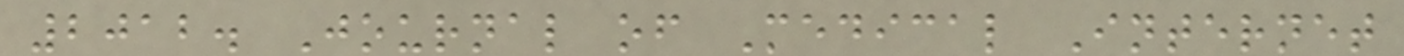2012. Journal of Medical Internet
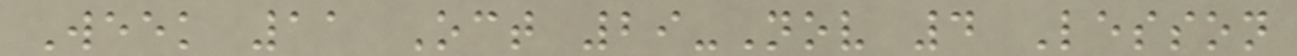Week 11 Oct 29-Nov 4 Lesson
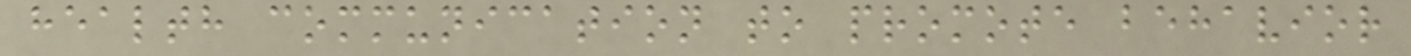health communication to promote behavior
